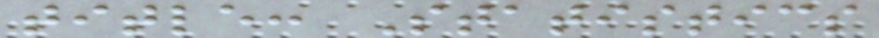title: Statistics
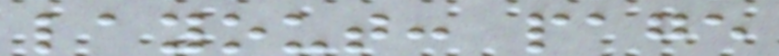layout: page
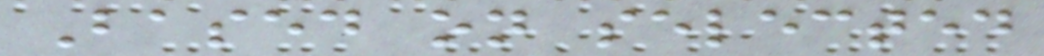Based on selected
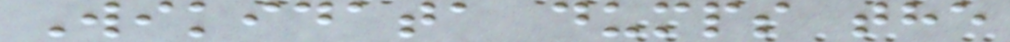Wikidata dumps the
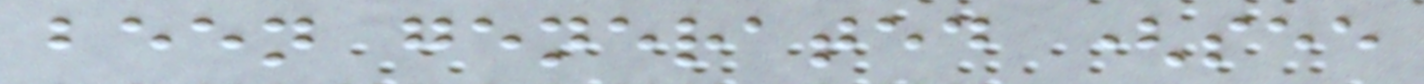been generated (see
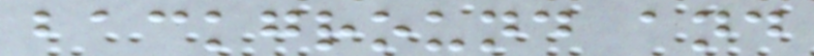background and
